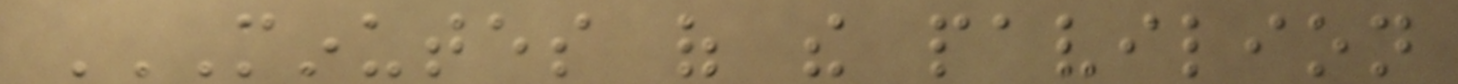MINUTES OF THE PAVILION
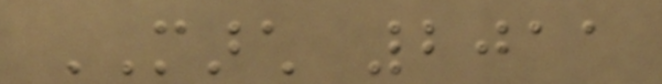MARCH 2011
